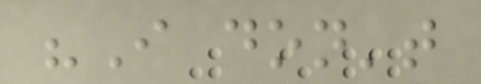"I don't
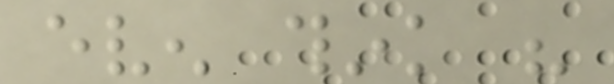even think his
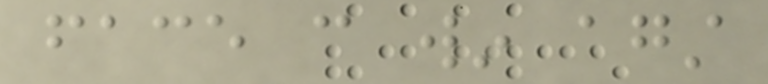face can win against
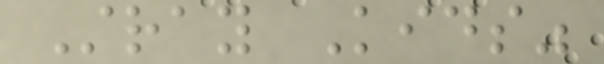Stray Kids"
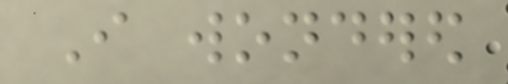I wondered
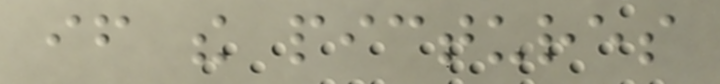if the pictures
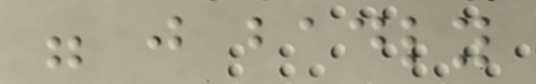were just badly
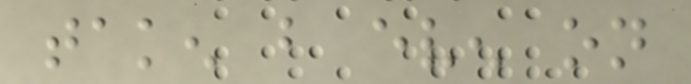taken but even on
